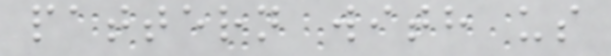pattern with us
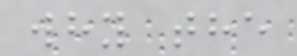why the
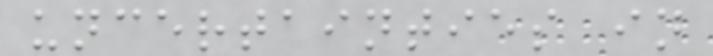uncertainties in
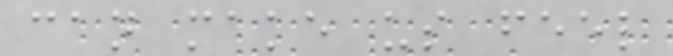can make us feel
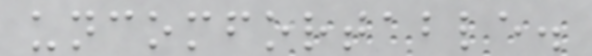uncomfortable.
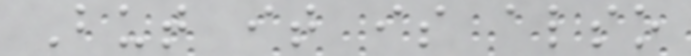But it is also
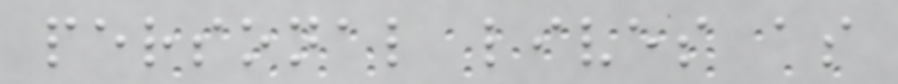personal lives as
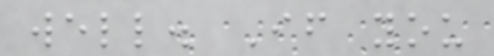well. If you
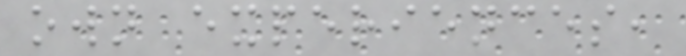own experiences,
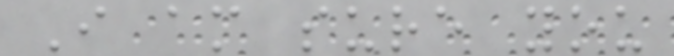I am sure you
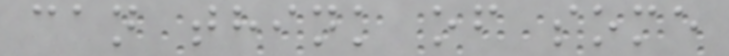can think of some
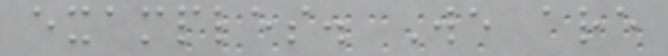examples. We are
